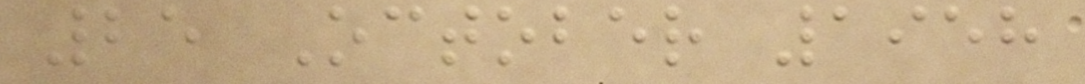25 October 1958
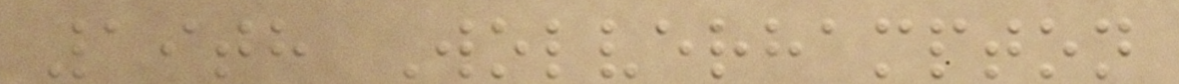19th Wolverhampton
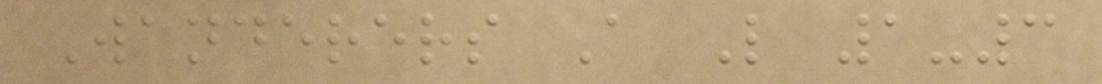Wanderers A L 1-3
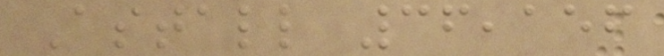Astall 36,156
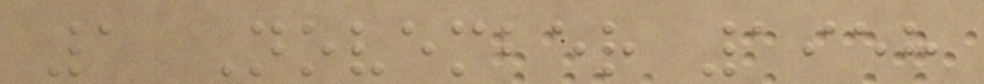1 November 1958
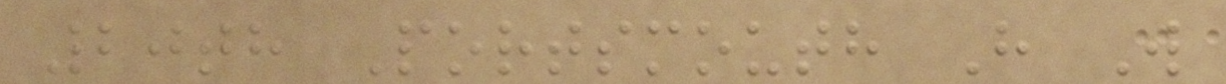20th Portsmouth H W
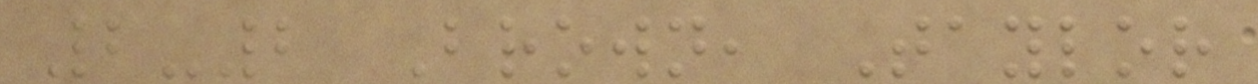2-2 Brown, Taylor
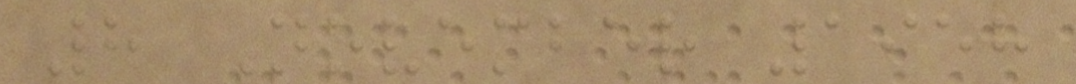8 November 1958
